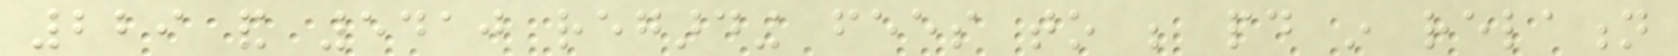229 and 5410 regarding fees to be paid in relation
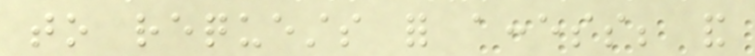to requests for access; and
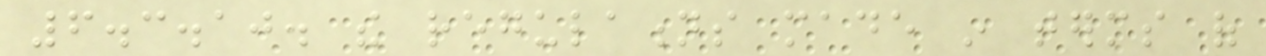6.3.10. the regulations made in terms of
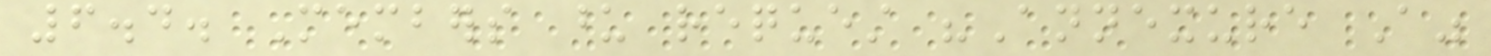6.4. Members upon request "Annexure A"
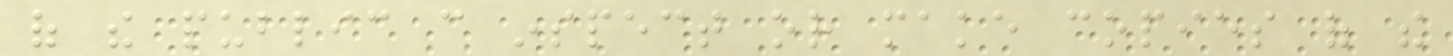of the public can inspect or make copies of the
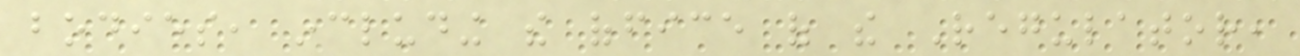bodies, including the office of the Regulator,
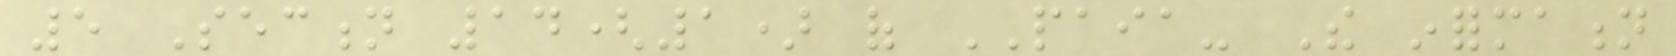5 Section 14(1) of PAIA- The information
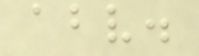above.
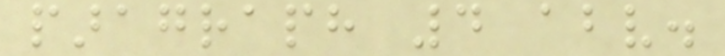paragraph 4 above.
